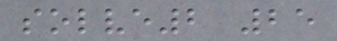solve2 25
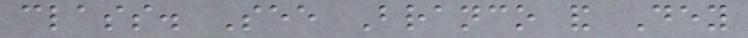class. See Branco and Dey
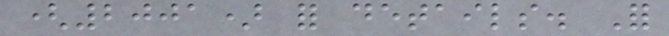(2001) for details. For
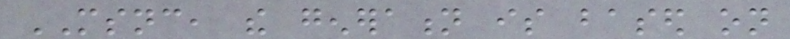MSNC, the generation is based on
